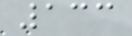133
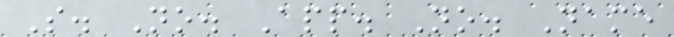S. No. App. No. Name
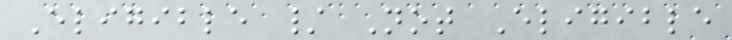Eligible / Not Eligible
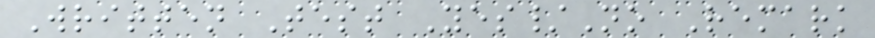Written Test Yes/No Remark
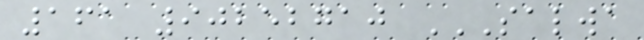161 90252710 SALWA
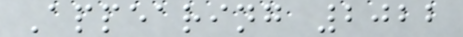Appearing 2022
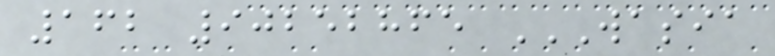162 90252865 WASIA
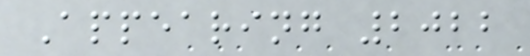Appearing 2022
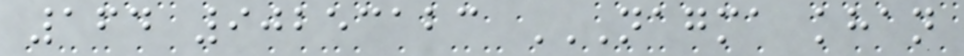164 90253123 NAGMA KHAN
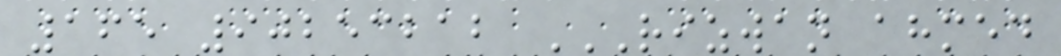165 90253212 RIZWAN AHMED
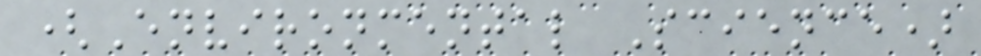(Environmental Science)
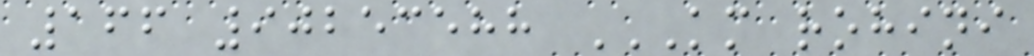166 90253588 KM ROHINI
